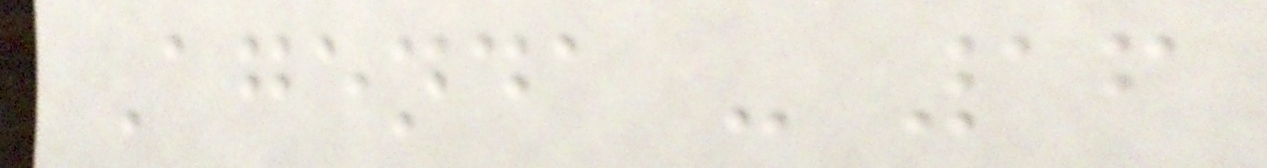Agenda - 16
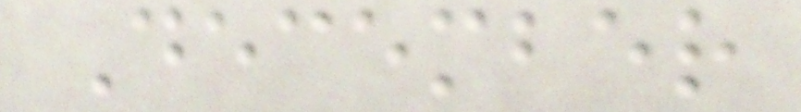December
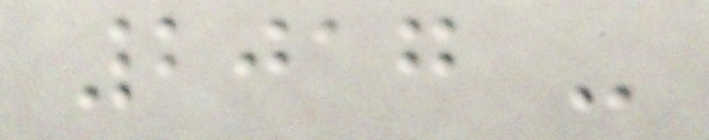2017 -
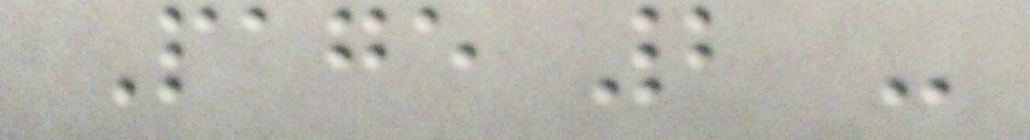Page 2 -
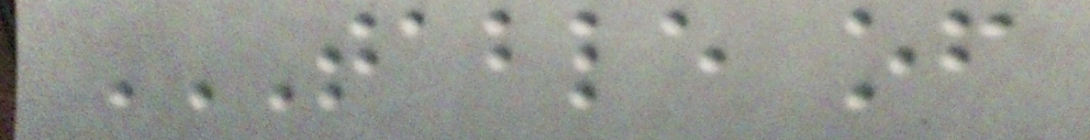TABLE OF
